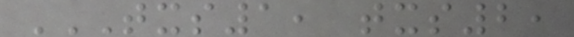TXS1, TXS2,
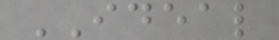IDEAL
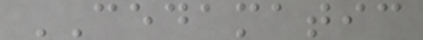CEDAMATIC
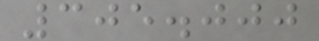305.000
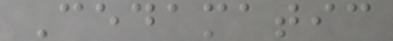Cedamatic
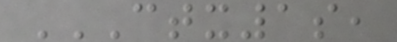CTX1S,
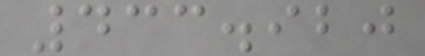433.920
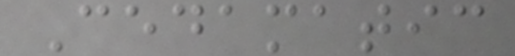Cedamatic
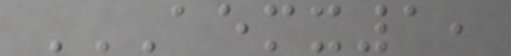AEMX1,
